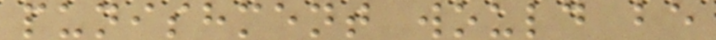punishment would be
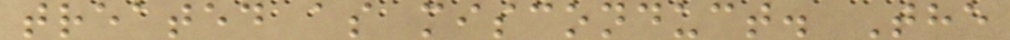treated as misconduct. The
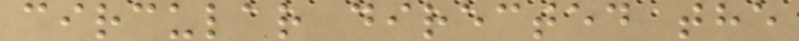circular directed the
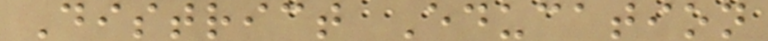District Education
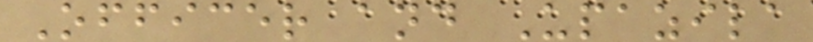Officer and Upazila
